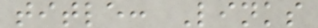title: Links
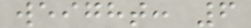weight: 6
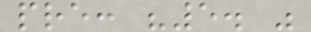pre: "5. "
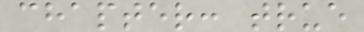chapter: true
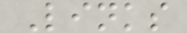Links
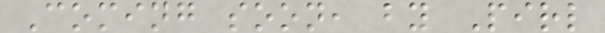Coming soon, by Pirl
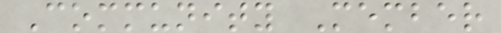Community Member
